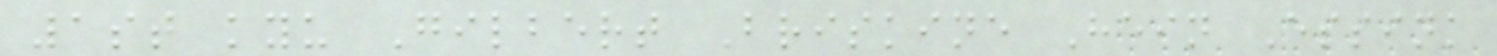1st kyu Gilbert Briskine Hein Essink
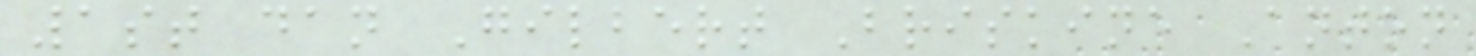1st dan Gilbert Briskine Anton
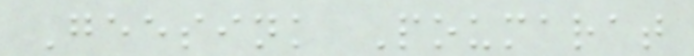Geesink Poumarat
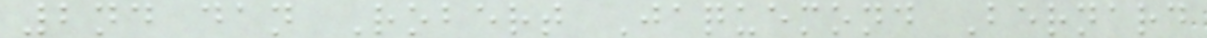2nd dan Robert Jaquemond Bernard
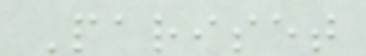Pariset
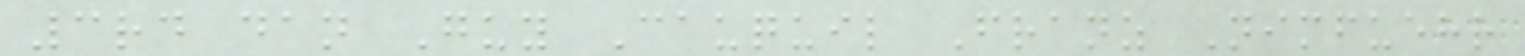3rd dan Guy Cauquil Franz Nimfuehr
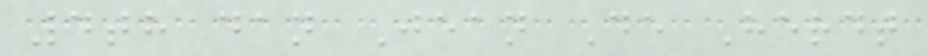4th dan Jean De Herdt
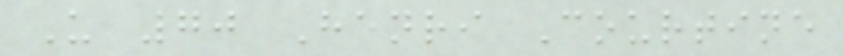U 70 Henri Courtine
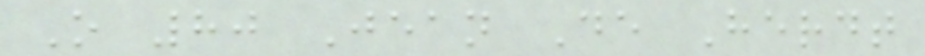O 80 Jean De Herdt
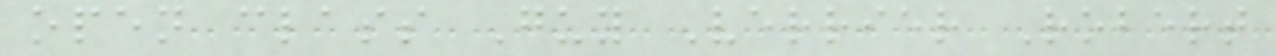open class Guy Verrier Robert
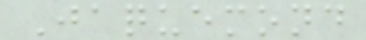Jaquemond
